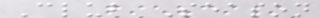Club Season
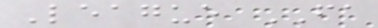League FA
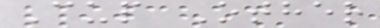Cup Other
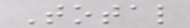Total
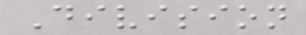Division
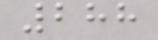288
